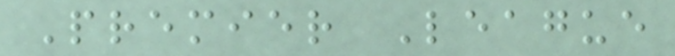Premier League
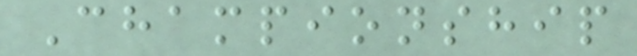Championship
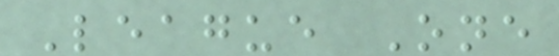League One
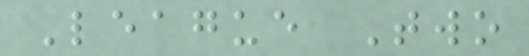League Two
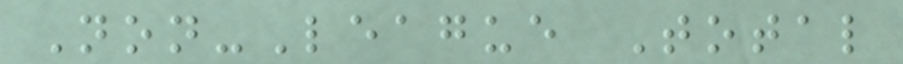Non-League Total
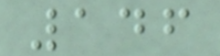146
